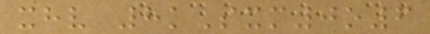xhv 8kSxm0o6
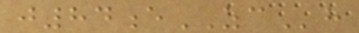j84eZCh
